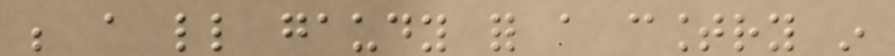be a little gaudy for a country in
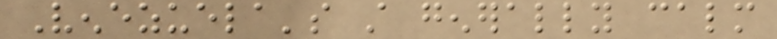Venezuela's still generally calm
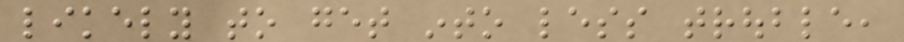likely to get into less trouble,
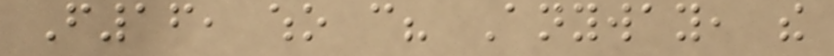F16, who can? Anyway, the
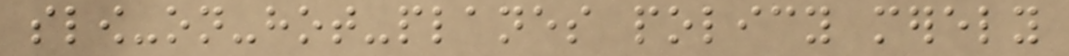slow-on-hot-planes policy merely
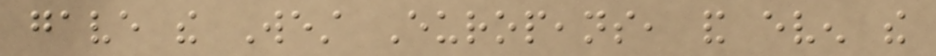gave the West Europeans, and even the
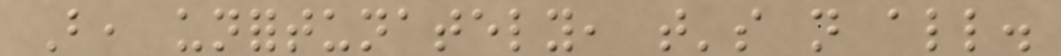But, unfortunately, that's not all.
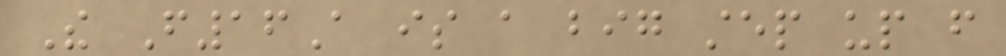The F16A is a big step up from
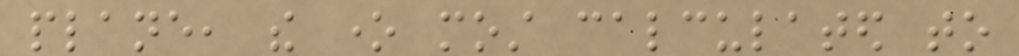plane, the one most calculated to
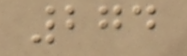274
